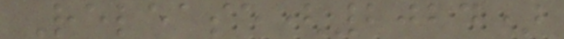Release(2024)
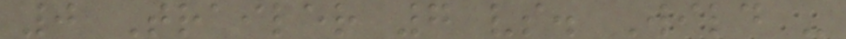0 Trailer 7 vs. Wild -
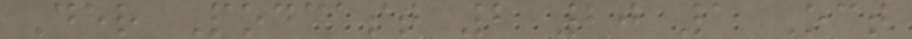Der Podcast 2 20 1 Oct
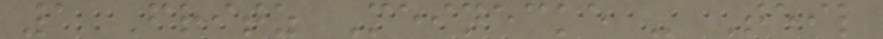1 Fritz Meinecke - Teil
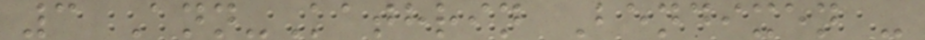3 Ann-Kathrin Bendixen -
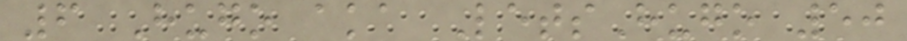6 Hugo aka LetsHugo 50
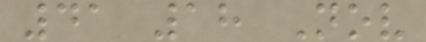41 18 Nov
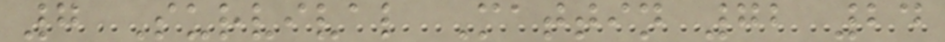7 Survival Mattin 72 24
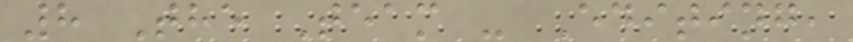8 The Team - Editing,
